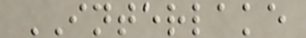INTERLAKE
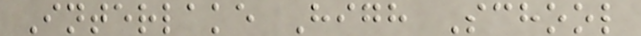Interlake High School
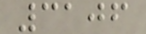3106
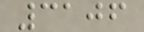3106
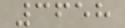3658
